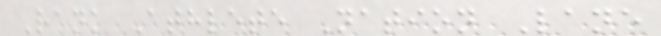Rank Athlete Nation Lane
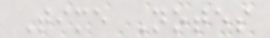Time Notes
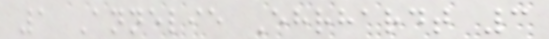1 Annelie Ehrhardt 3
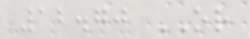12.70 OR
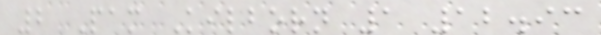2 Pam Kilborn 1 12.93
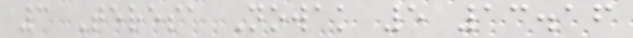3 Teresa Nowak 5 13.16
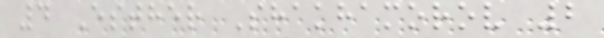4 Esther Shakhamorov 2
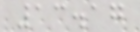13.17
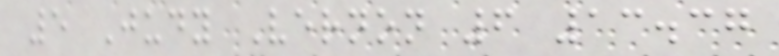5 Judy Vernon 6 13.37
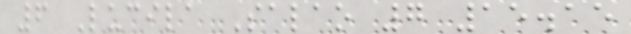6 Lucila Salao 7 15.15
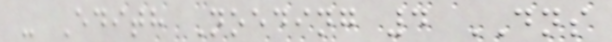- Edith Noeding 4 DNS
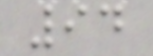94
